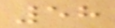58
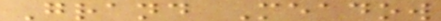Grand Meadow
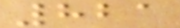821
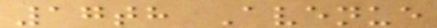17th Avenue
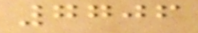7706
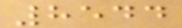8544
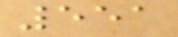551
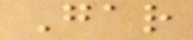Gar
